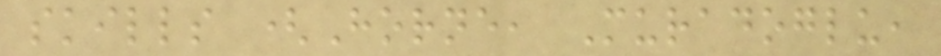skills (Horne, Muradoglu,
